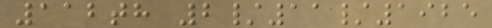112th 2/11/1925
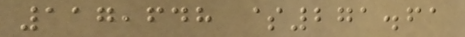117,648 $271.61
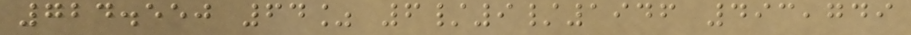724.550 64% 6/9/1946 493,749
